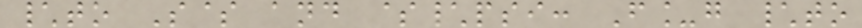\to S$ and $\psi: F_g \to
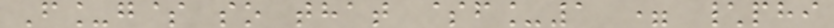F_g$ so that $f_1 = \phi
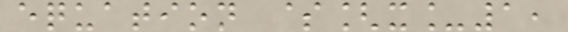equation $[x_1,
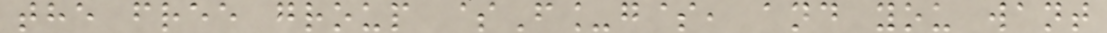the free group $F_g$, and you want
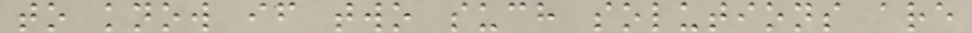to know if two such solutions are
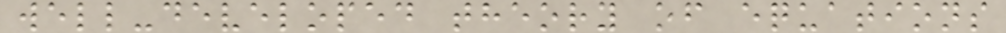well-developed theory of equations
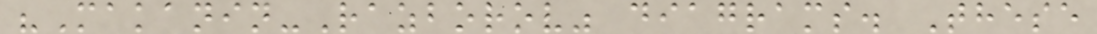"Makanin-Razborov" diagrams. These
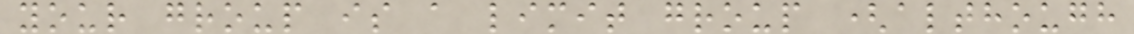your group is a limit group (although
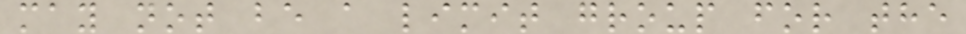may not be a limit group for the
